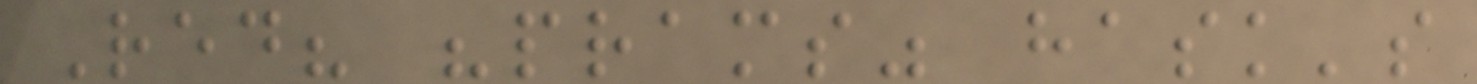Red? "prams" hask's
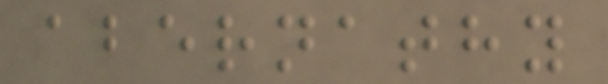abernathy
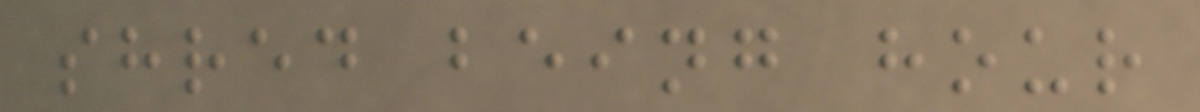shred being hour
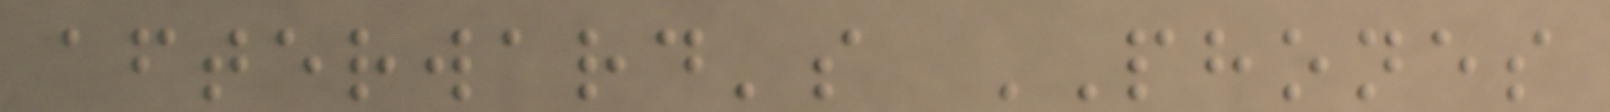afterward's PHONES
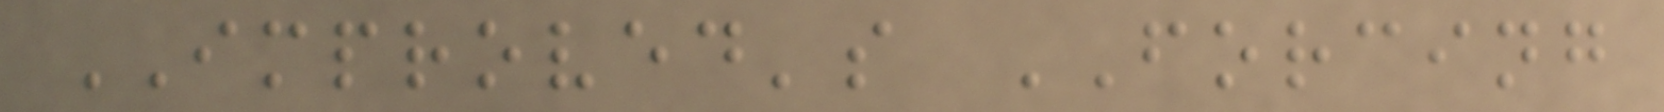IMPROVED's FORCING
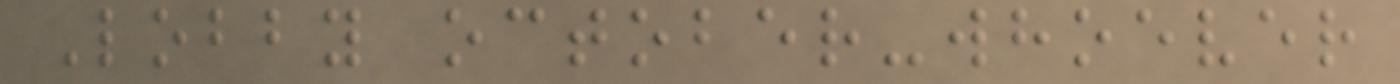Lobby october-whoever
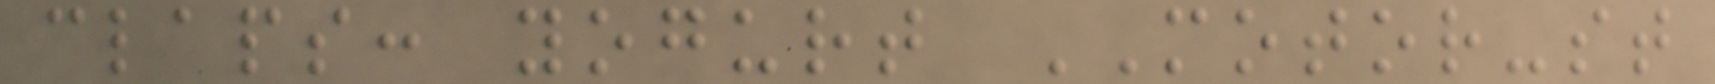claps: yogurt MOTOR-st
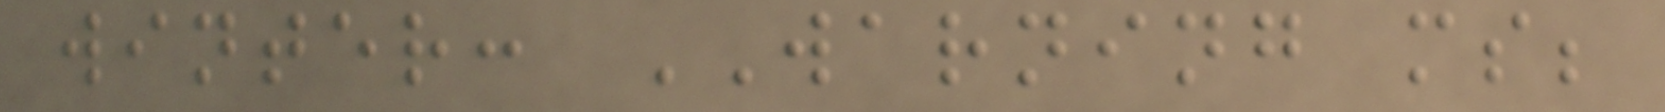winter: WARNING ms;
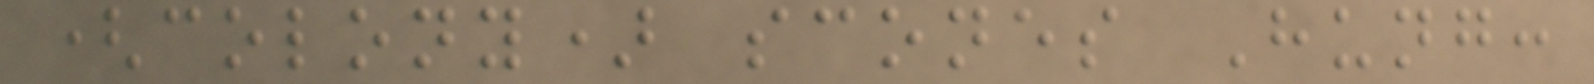(colony) scones Hung:
